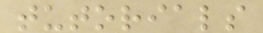tutorials
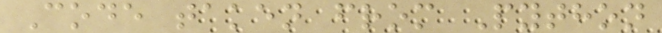Code taken from Python
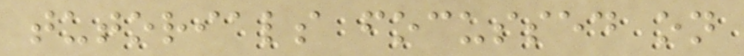tutorials focussed on
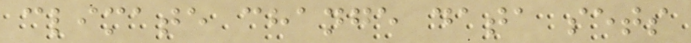climate change data sets
